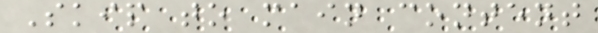Skip to main content
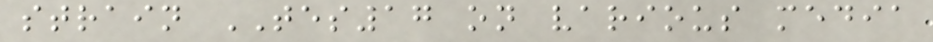strain TES17 on various media
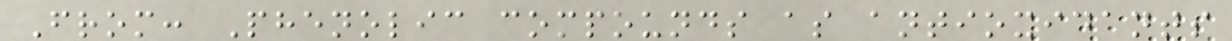From: Phenolic compounds as antioxidants
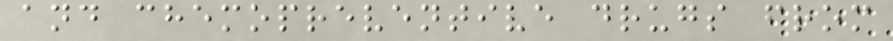and chemopreventive drugs from
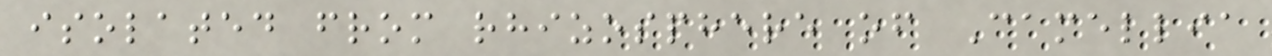isolated from rhizosphere of Camellia
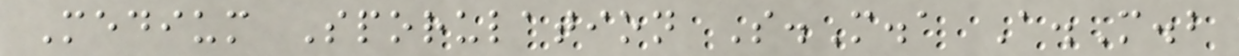Medium Sporulation S.M.a A.M.b
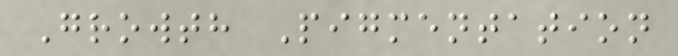Growth Pigmentation
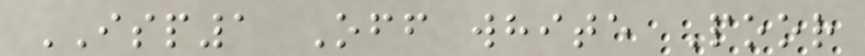ISP1 Off white Poor
